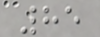85
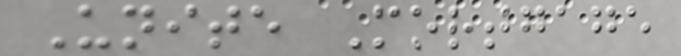Unite Mortgage
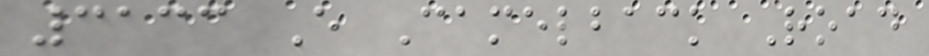3133 E Camelback Road
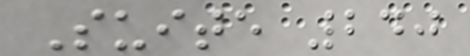Suite 240
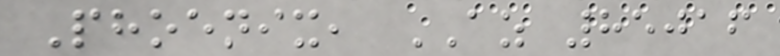Phoenix, AZ 85016
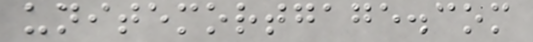unitemortgage.com
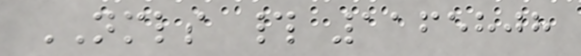NMLS # 1165808
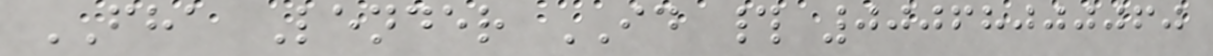FHA Lender ID # 00068000060
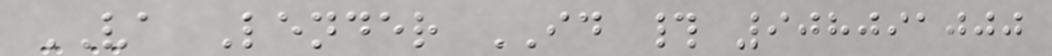VA Lender ID # 908091000
